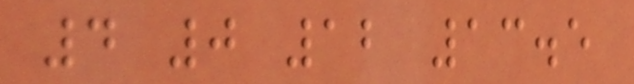4 0 12 13.5
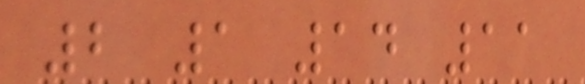2 1 14 11
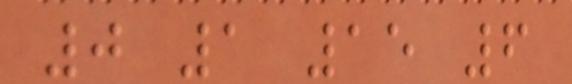0 1 15 6
